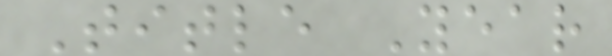Title Year
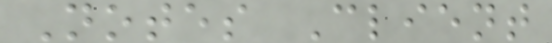Notes Client
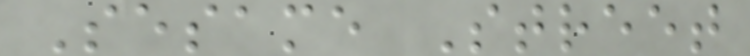Sesame Street
